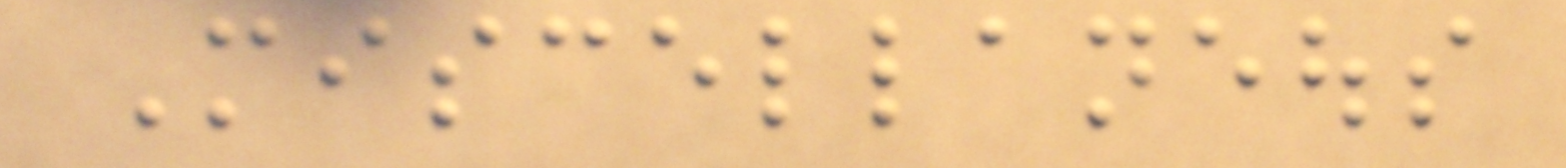Miscellaneous
